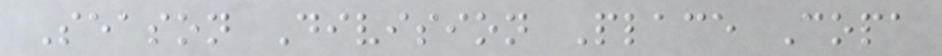Season Division Place Copa
